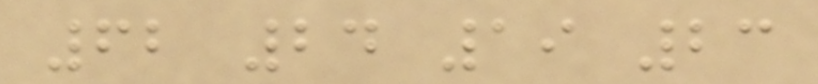62 24 19 23
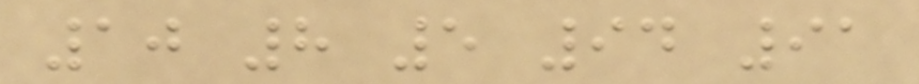10 8 5 94 91
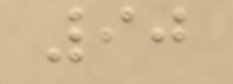90
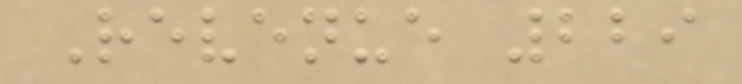Revenue 229
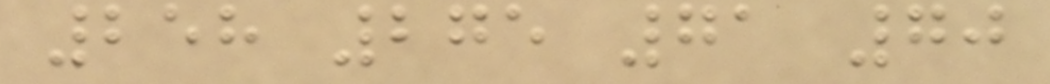258 275 71 70
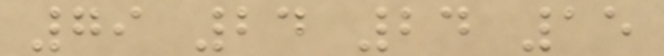79 24 24 15
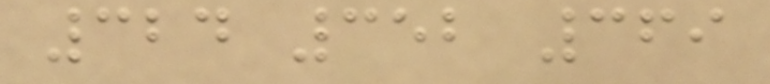324 352 369
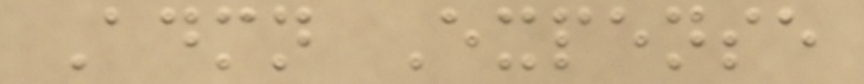Admn Expense
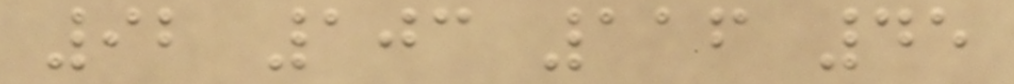92 103 116 45
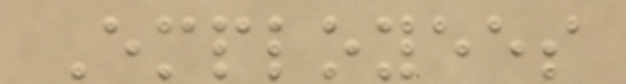Employees
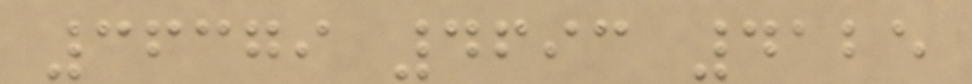36379 4693 4125
